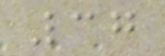37
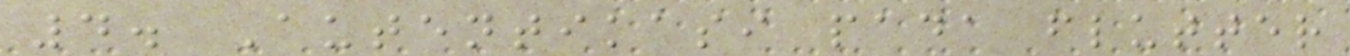4. Autentikasi pada flutter
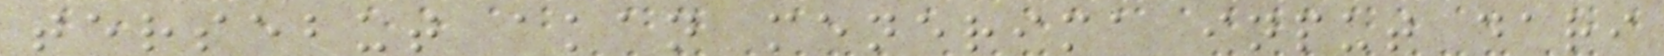tersebut akan menerima input dari
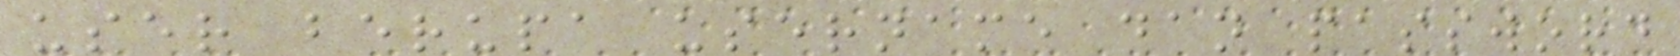user berupa username dan password
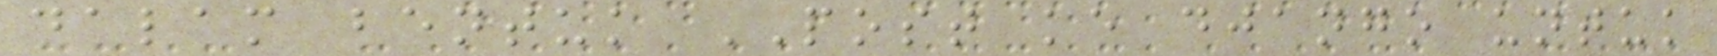dalam bentuk POST ke django untuk
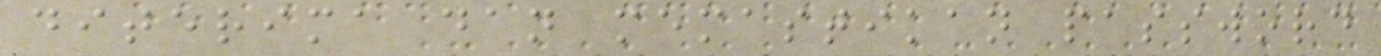diterima dan memastikan password
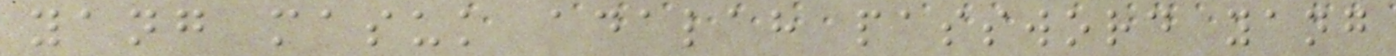yang masuk adalah password yang
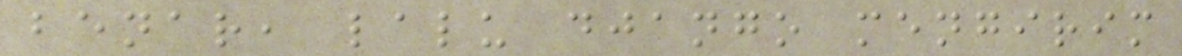benar, lalu django mengirim
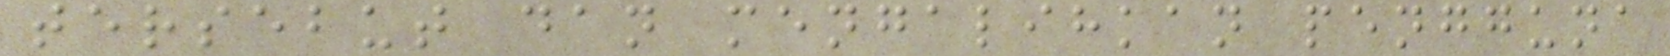tersebut dan mengalihkan pengguna
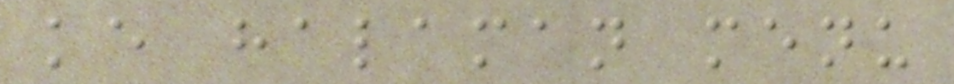ke halaman menu
